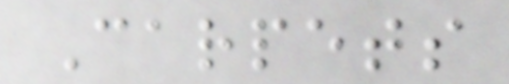Carpets
